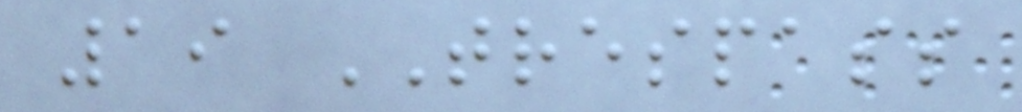19 TRESPASS
